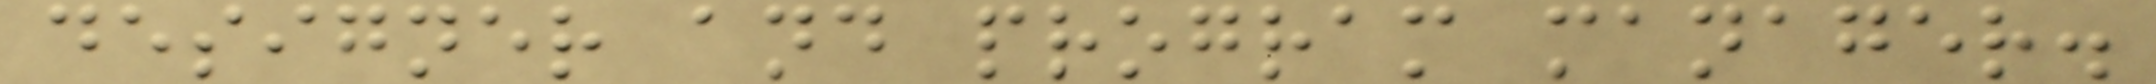designer and program manager.
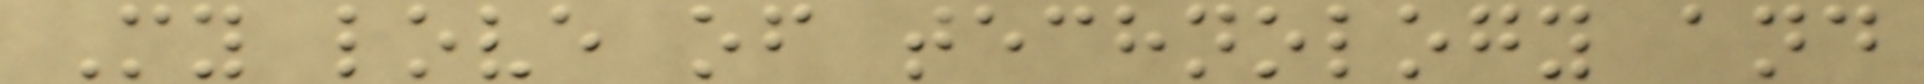My love of technology and
